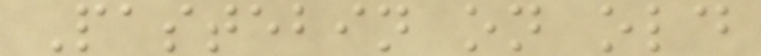Pastebin on old
